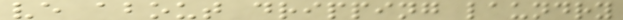ve about dripping laundry
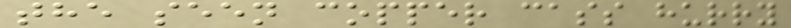the seen copper cass hurry
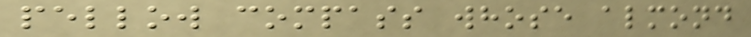pellow compass whose almond
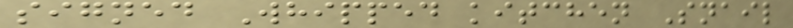signed Whipped kitchen Snail
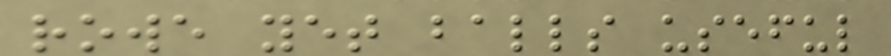rowe yet balls useful
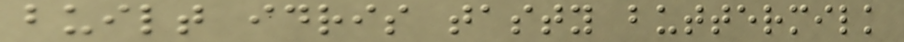built idris tasty buttermilk
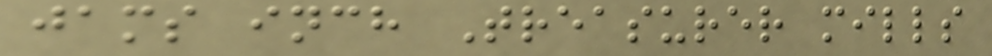jams inch Treasurer mills
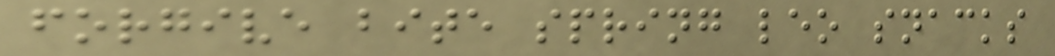forgive bite spring leo snacks
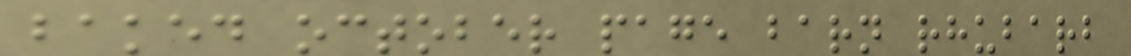baked october page barn rhubarb
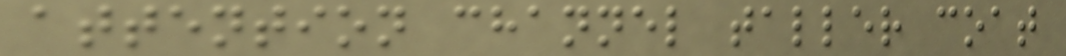attention channel taller coat
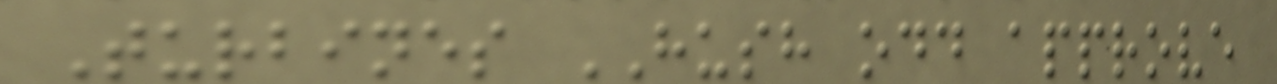Turbines HUSH odd approve
